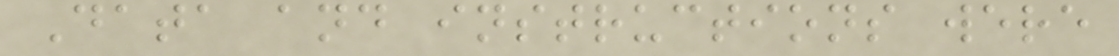Data and instructions were
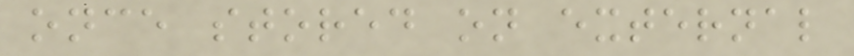once stored on external
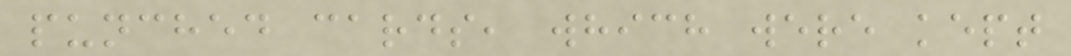punched cards, which were kept
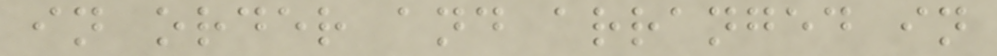in order and arranged in
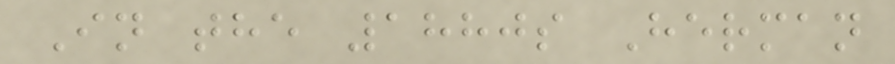In the 1880s Herman
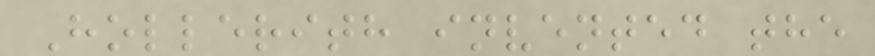Hollerith invented the
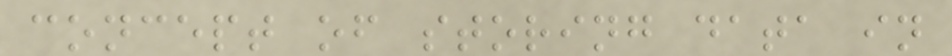concept of storing data in
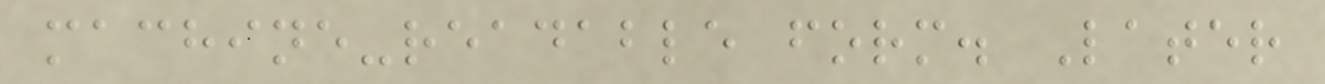machine-readable form. Later
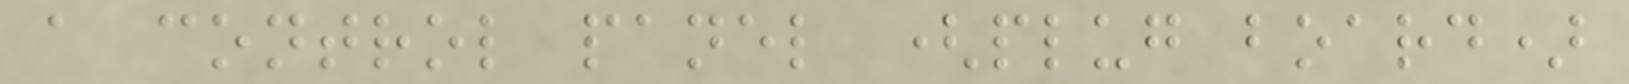a control panel (plug board)
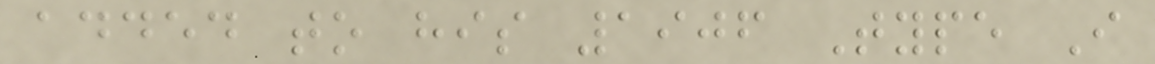added to his 1906 Type I
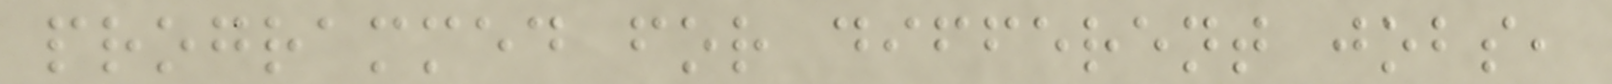programmed for different jobs,
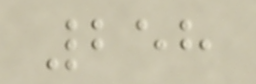258
